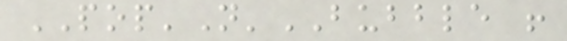POP'N'BUBBLE !
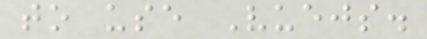to use Vuejs.
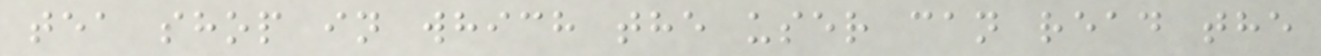tea shop in which the user can read the
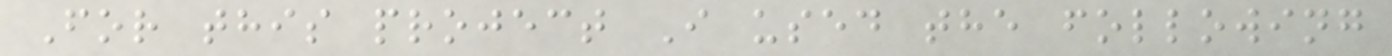For this project I used the following
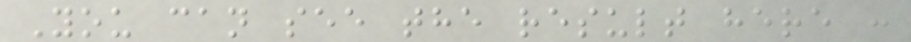You can see the result here :
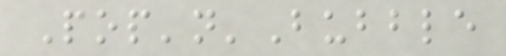Pop'n'Bubble
